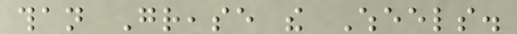than Grease the Wheels.
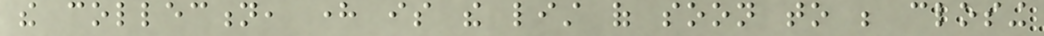the collection, here is the list of soon to be closing
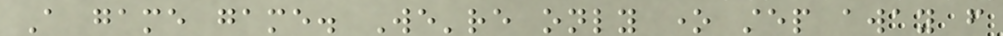A game game. We're only one step away from
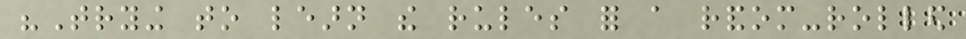"Trying to learn the rules for a random-rolled
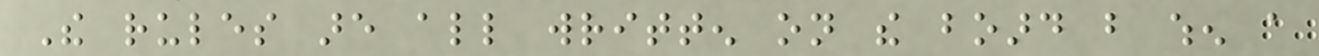The rules are all written on the board but when a
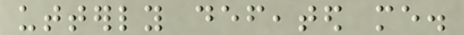utterly defeated me.
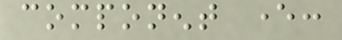component ever:
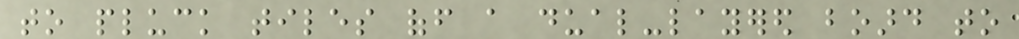to pluck tiles off a dual-layered board to
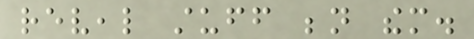reveal stuff beneath them.
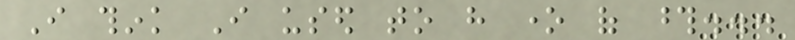I think I used to have one of those...
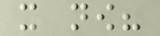it now?
